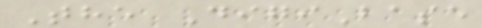The DigiBase
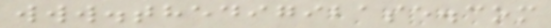www.thedigibase.com
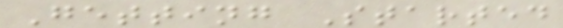Getting Started
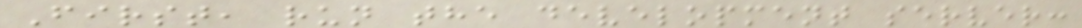First, run the development server:
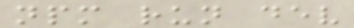npm run dev
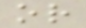or
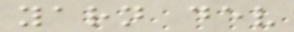yarn dev
